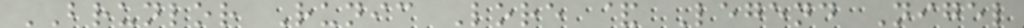BRUNLOR Runic Lore & Legend Nigel
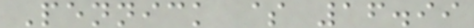Pennick $ 16.99
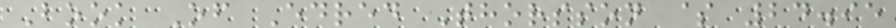Book Of Edred Thorsson $ 24.95
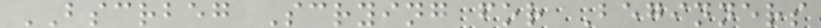BSCRBEG Scrying for Beginners
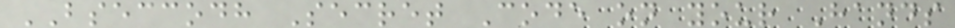BSECCODH Secret Code on your Hands
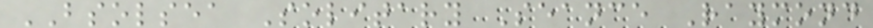BSOLSEA Solitary Seance Raymond
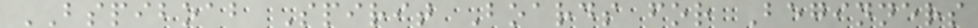BSPIBOAB Spirit Boards for Beginners
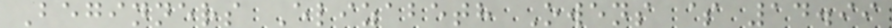Beginners Elizabeth Owens $ 14.99
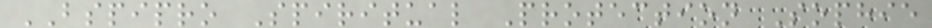BSPIPRO Spiritual Protection Sophie
